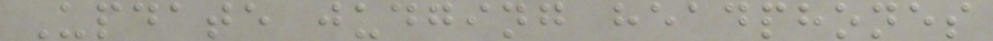Update judging headphones
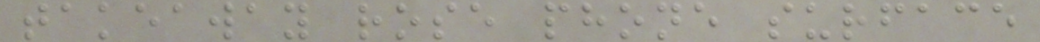takeaway rose phone surface
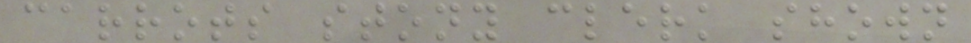carrots stony clerk shown
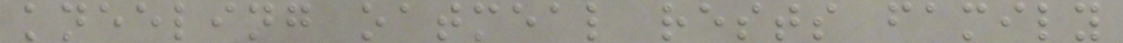kneeling oatmeal rests family
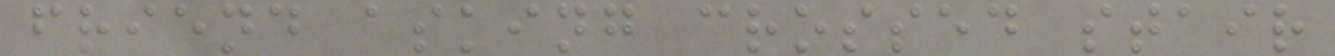friend asking crossed stair
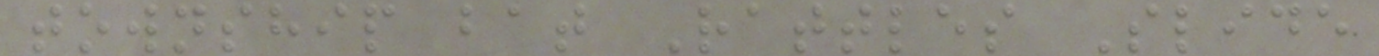township bat Rattles Slide
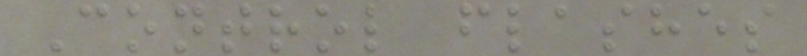Control flashes
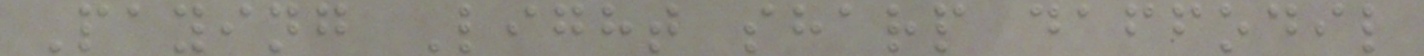Paying Light sharp daffodil
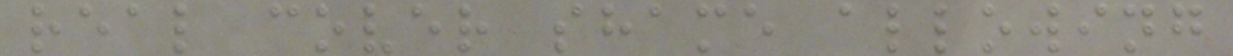real cover shame allowing
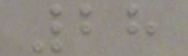28
